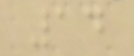14
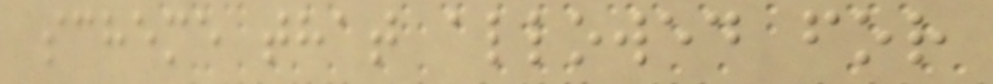scheme that allowed for
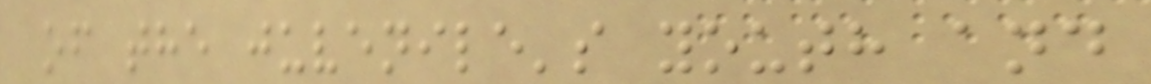of the juvenile's youth and
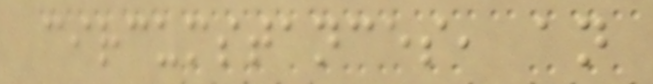circumstances, an
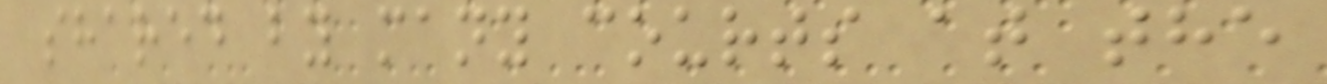shared by many courts at the
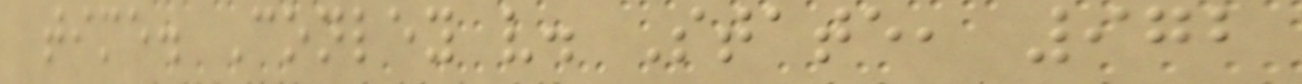time. Conley v. State, 972
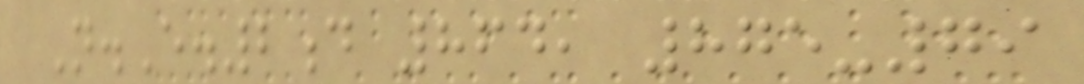N.E.2d 864, 875-79
